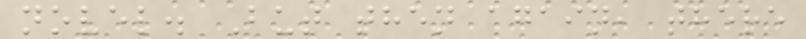novel. But then again, there
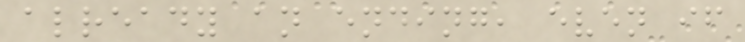already an ending, even if
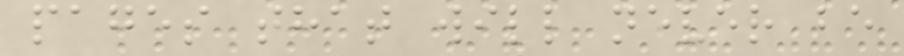pages that will never be
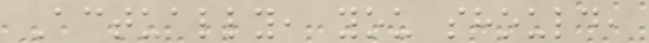Actually, you should,
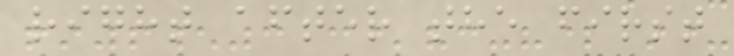right after the first
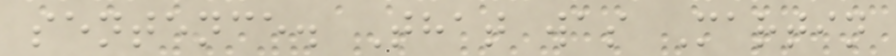sentence. That was Martin
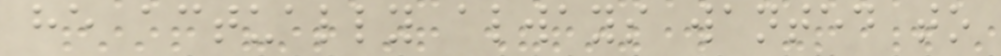he actually always wanted to
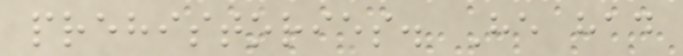prehistories. He had
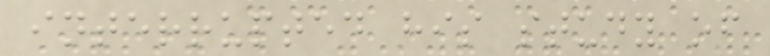interrupted his study of
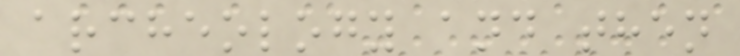archeology and then
